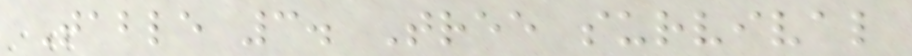Table 3. Tree survival
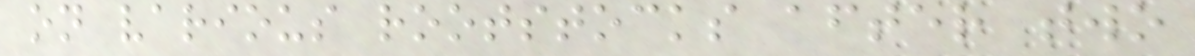on various rootstocks after two
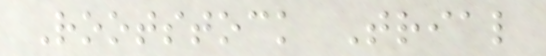Rootstock Trial
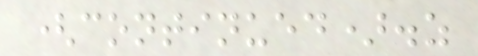(continued).z
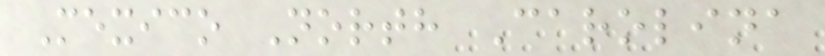Mexico North Carolina
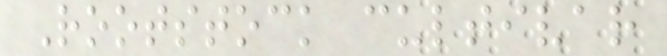Rootstock cultivar
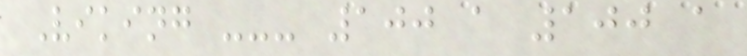Viking --- 100 a 100 a
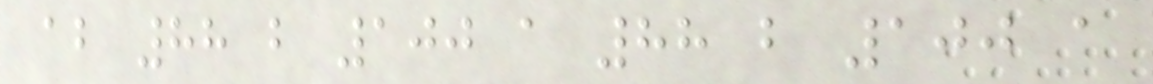ab 88 b 100 a 88 b 100 a
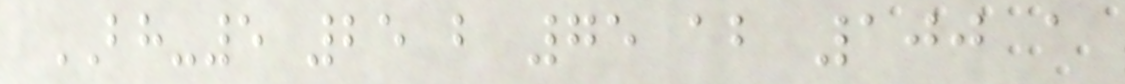BH-5 25 b 75 ab 100 a
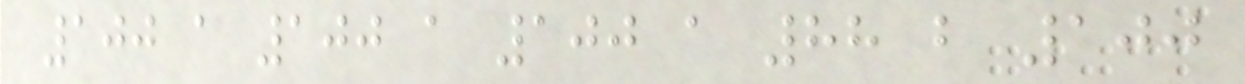100 a 100 a 100 a 88 b 100
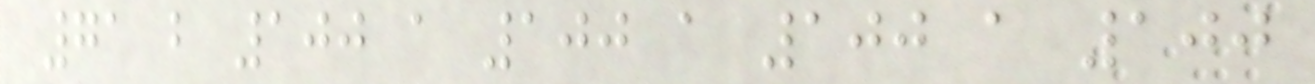71 b 100 a 100 a 100 a 100
